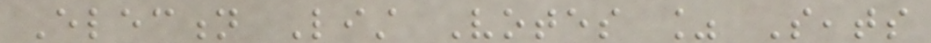Election List Votes % Seats
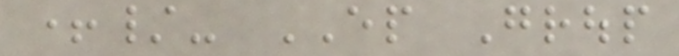+/- EP Group
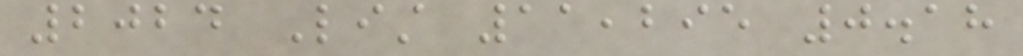2024 List 11,295 0.18
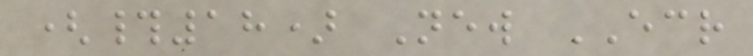(#18) New ECR
